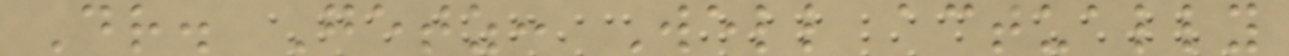Dr. Getz: Well actually
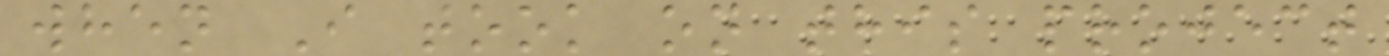when I took on this project
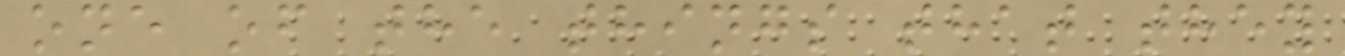one of the things that they
